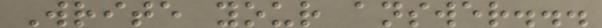Write your answer...
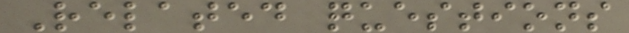Related questions
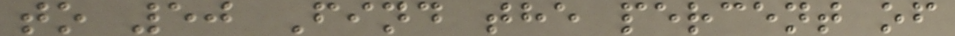to 50 Find the percent of
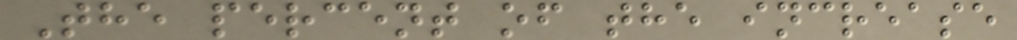The percent of the increase
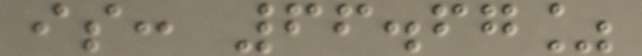is: 66.67%
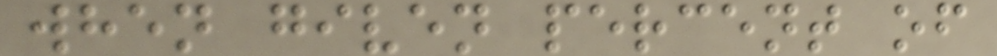when given percent of
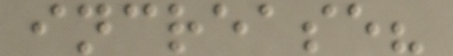increase?
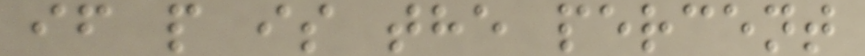if p is the percent
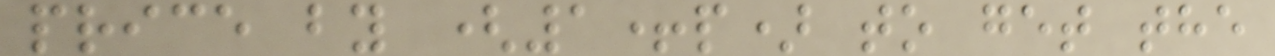price by (1+p) to get the
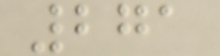271
